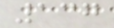137
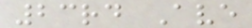23rd Ave
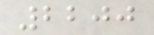2200
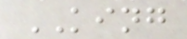KING
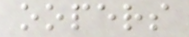oopers
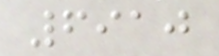6910
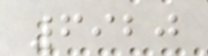6920
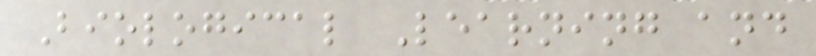Biological Learning and
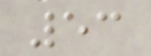53
